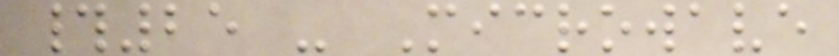#25 - Microwave
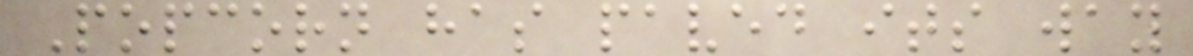Popcorn has paved its way
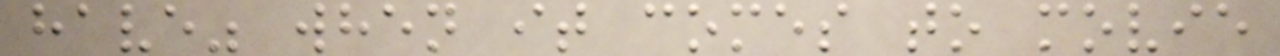have" when it comes to movie
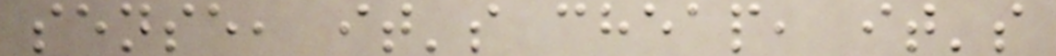sense, it's cheap, it's
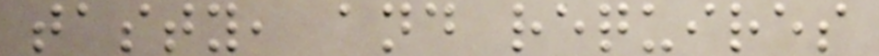tasty, and requires
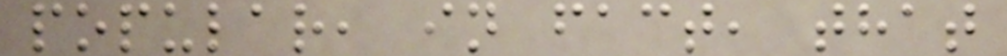popular, in fact, that
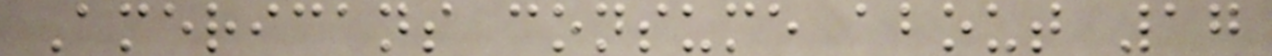Americans consume about 17
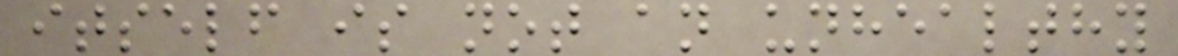itself is not an unhealthy
